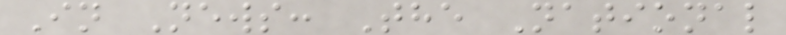In News: The National
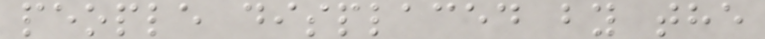people displaced by the
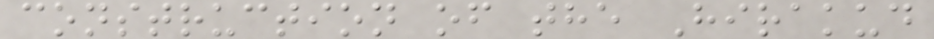construction of the Hirakud
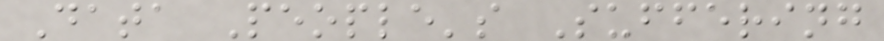Data People's Suffering
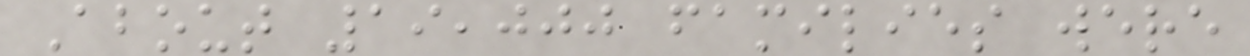About 19,000 families were
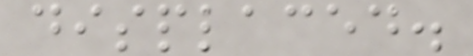displaced.
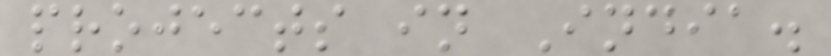projects in India.
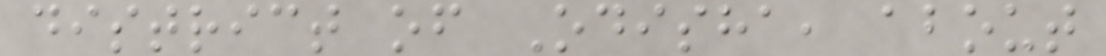district of Odisha, about
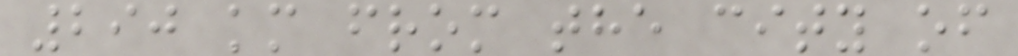290 km from the city of
